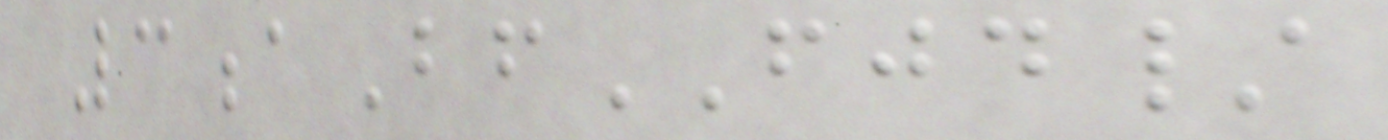3aBfFJD/
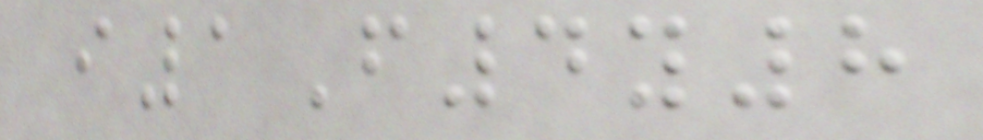i1F4y8
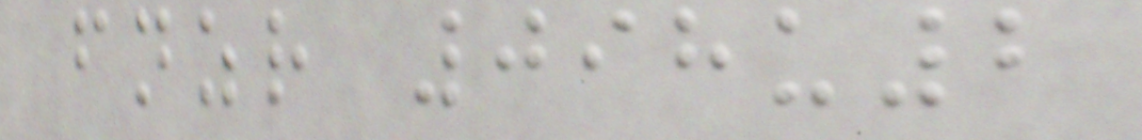fnzr 098u2
